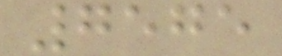7575
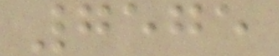7575
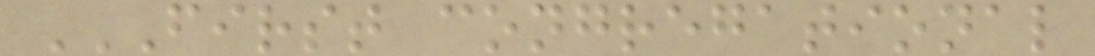FIRST CONGREGATIONAL
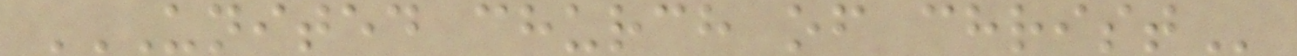UNITED CHURCH OF CHRIST
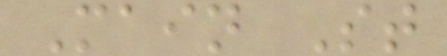Main St
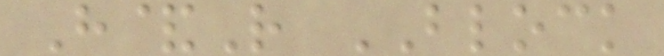H&R BLOCK
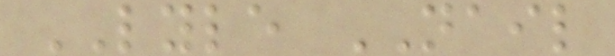LYLE NAIL
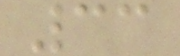33
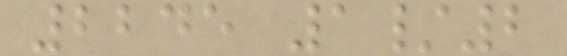2245 1/2
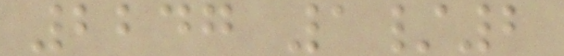2247 1/2
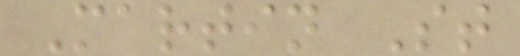Martin St
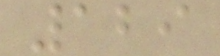129
